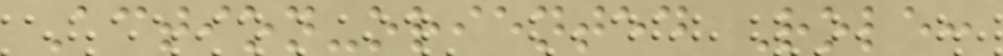Action-oriented Role:
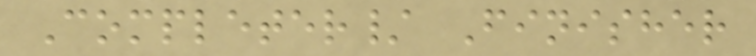Completer/ Finisher
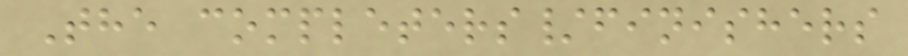The completers/finishers
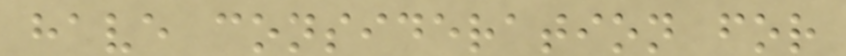have consideration for
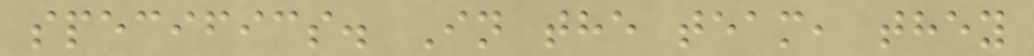specifics. In the team, they
